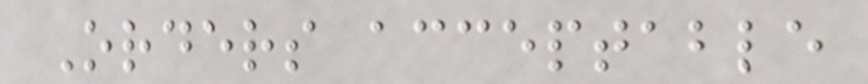Orders acceptable
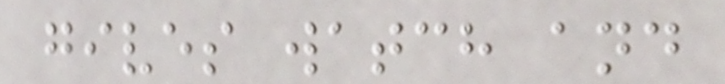gives watch and
